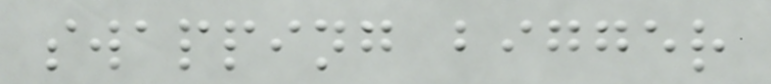swapping bigger
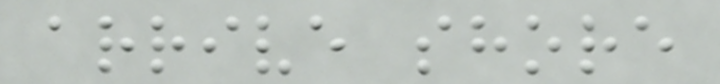arrive shore
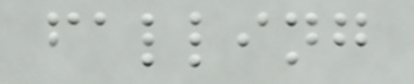falling
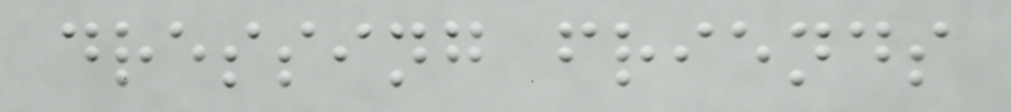dressing friends
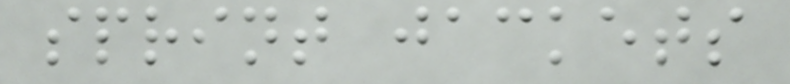sprint jackets
